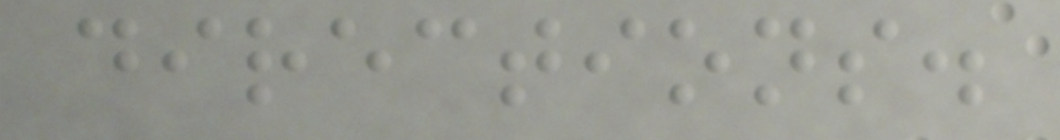directions.
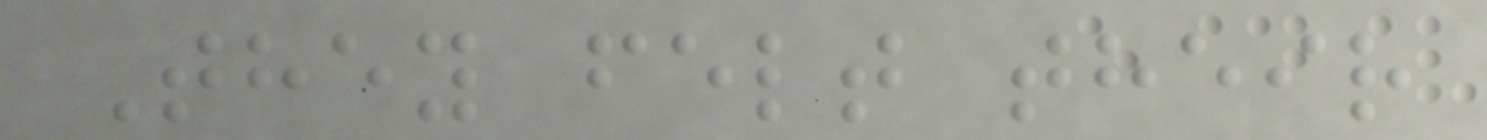They felt their
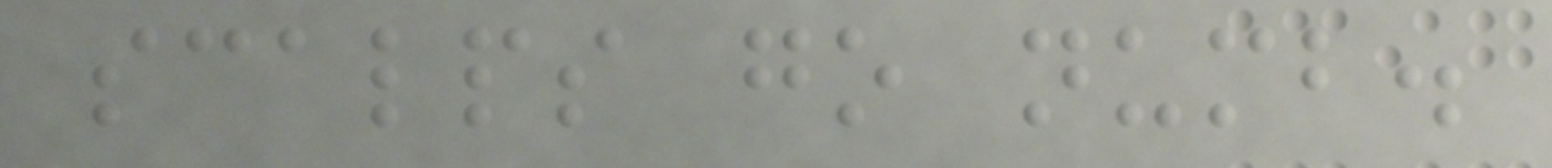scalps go numb.
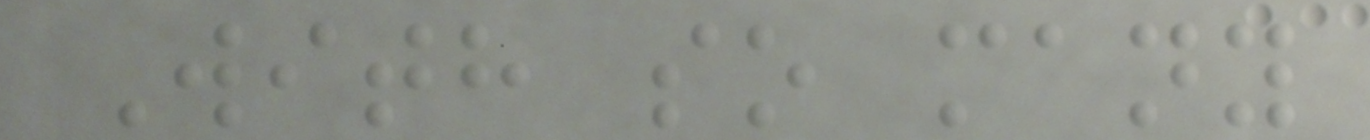With so many
